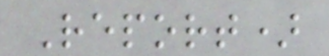Report)
